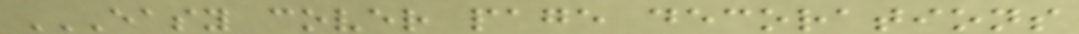EASY COVER PAGE DECORATIONS
